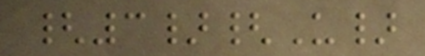{3}{U}
